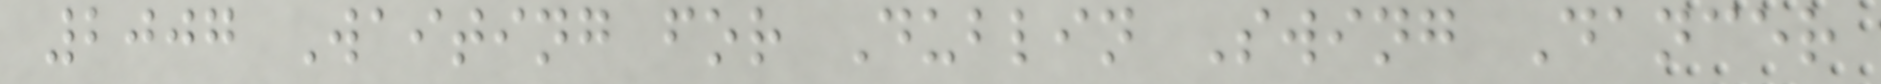2007 Waiting for Dublin Swing Dancer
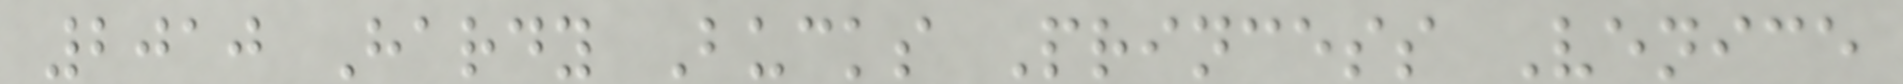2010 Hardy Bucks Princess Venice
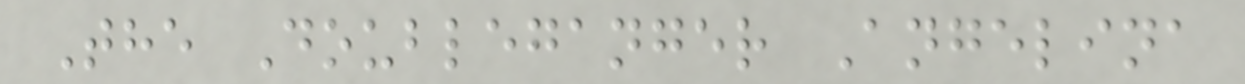The Doubleganger Angelina
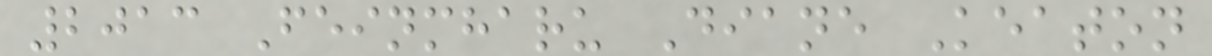2013 Feinmharu Diane Keaton
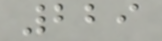229
